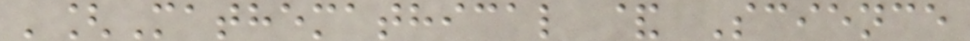'[Mathemathical & Science
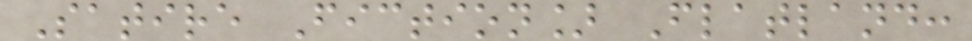Satire Fiction] Flatland:
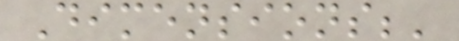Dimensions;'
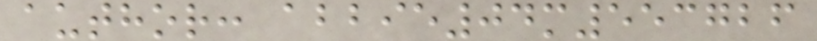author: abbie04m553726
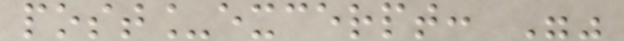post_excerpt: ""
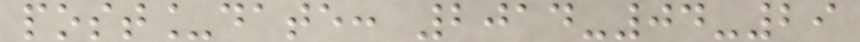post_date: 2014-04-29
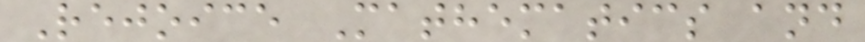Rejoice Mathematics and
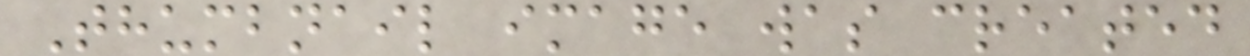Thumbnail image was created
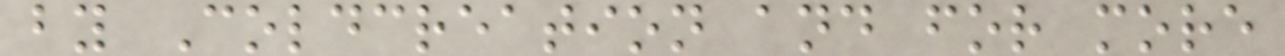by Coldcreation and for more
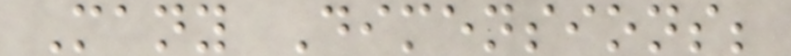Many Dimensions;
